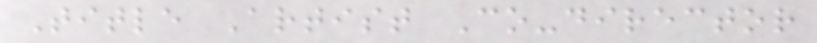Title Artist Co-director
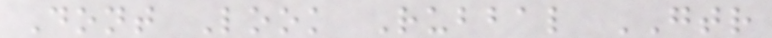Dont Look Rubbal GTR
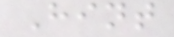Hint
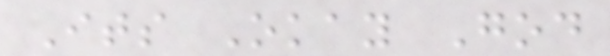Its Okay God
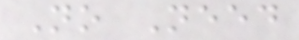No Need
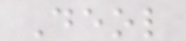Deol
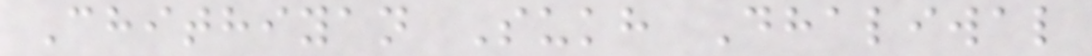Chithiyan Sukh Dhaliwal
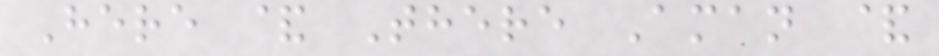Here & There Aman &
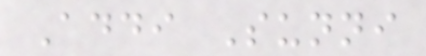Addi Sunni
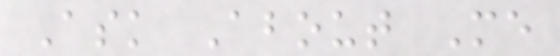Ask About Me
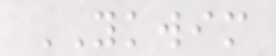YKWIM
